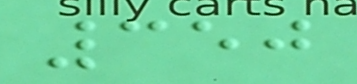350
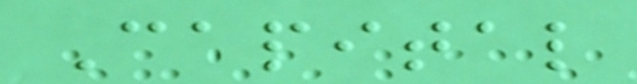Capital
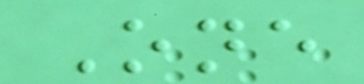One
